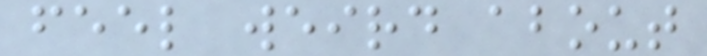feel weird about
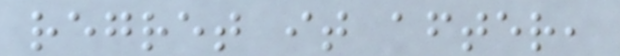regret it after,
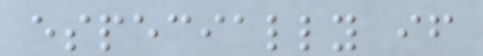especially if
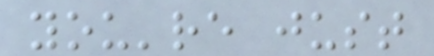you're just
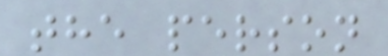the person
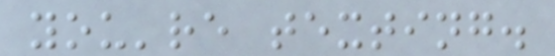you're texting.
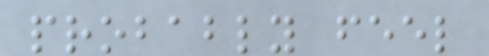probably feel
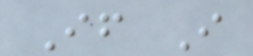If I
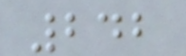242
